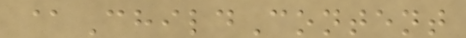@ChildContent
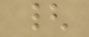{
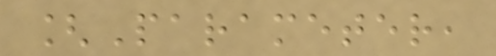[Parameter,
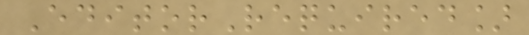EditorRequired]
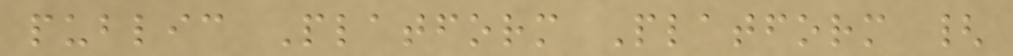public Platform Platform {
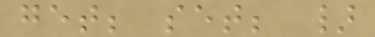get; set; }
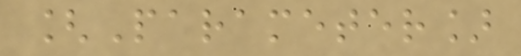[Parameter]
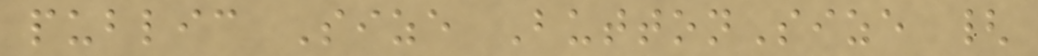public Size ButtonSize {
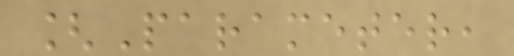[Parameter,
